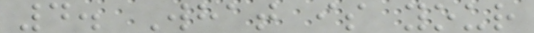4. What is your
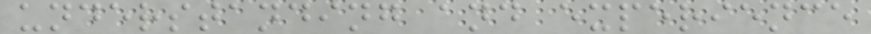understanding and experience
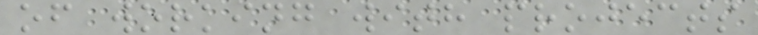of working with projects
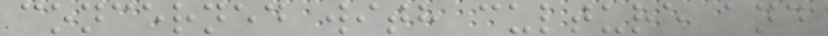concerned with culture and
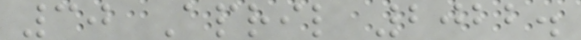30 April 2022.
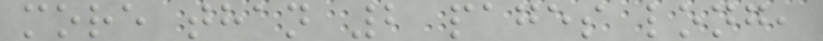more than 2 pages long,
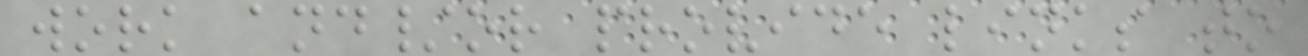work and/or provide links to
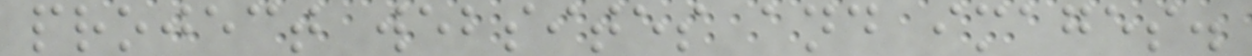project websites and images.
